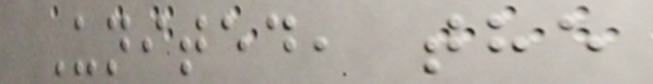United, the
